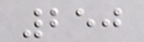250
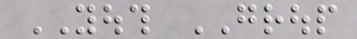YOUTH GROUP
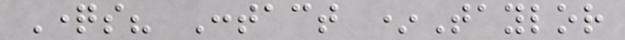Questions? Contact *Taylor
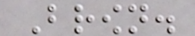Brown.
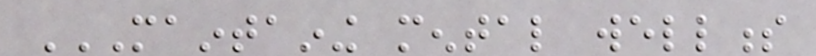MAINTAINING MENTAL WELLNESS
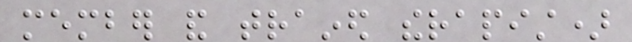member and trained therapist)
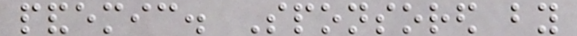pandemic. Sponsored by
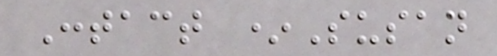Contact *Susan
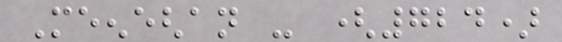Meeneghan - (724)
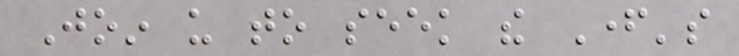Join us to seek the Father's
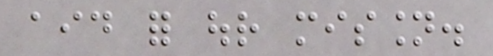aid for our mission.
